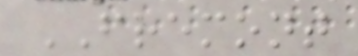FREMONT
